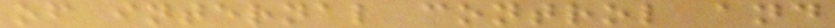of internal control and
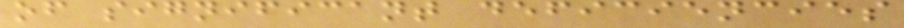of significant deficiencies
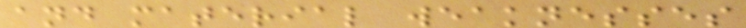and material weaknesses
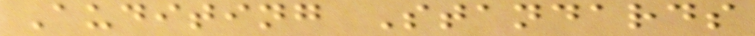Auditing Standards
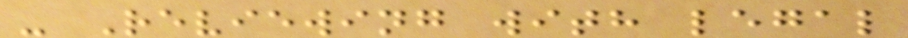- Reviewing with legal
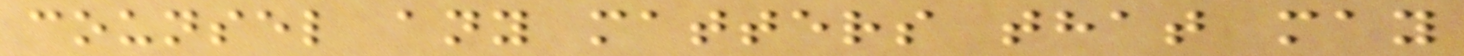counsel any matters that may
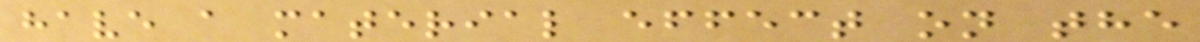have a material effect on the
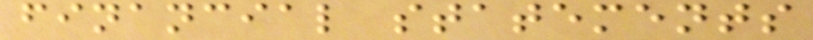financial statements
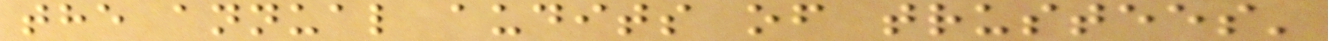the annual audits of trustees'
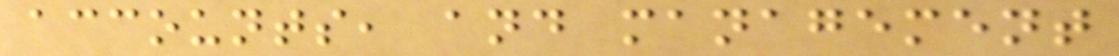accounts, and management
